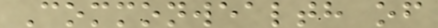Commonwealth of
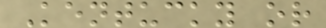Kentucky or
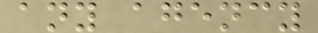any agency
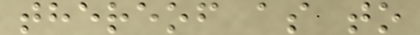thereof as to
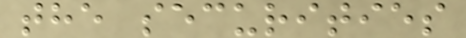the securities
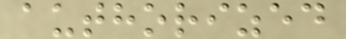authorized
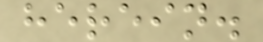herein.
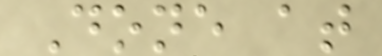Done at
